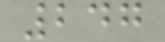247
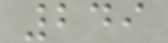249
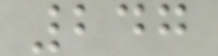247
